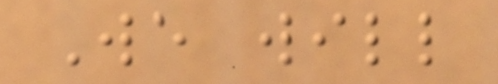We will
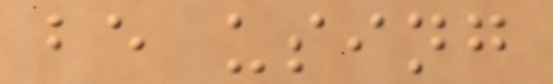be using
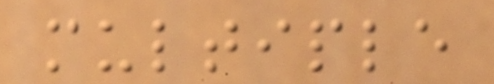multiple
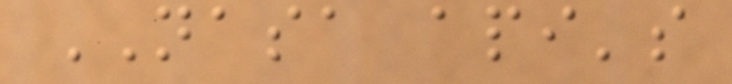NASA api's
